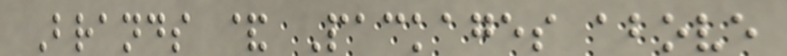Brands & Packages above
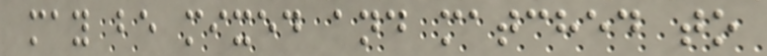may be mixed and matched to
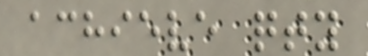achieve qty
